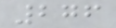276
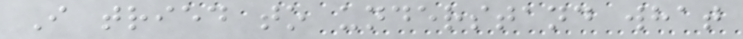I tried to understand what
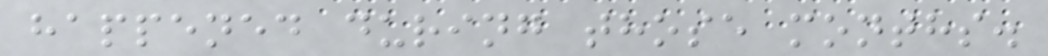happened during those months.
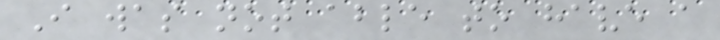I was not able to have a
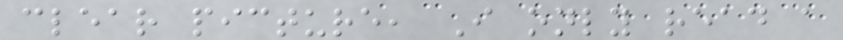clear picture, I only read a
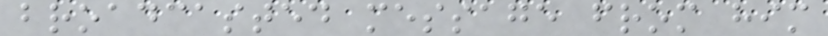broadcasted message from him
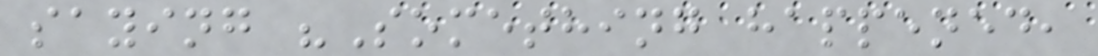saying "Something happened,
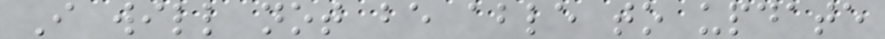I will not be able to update
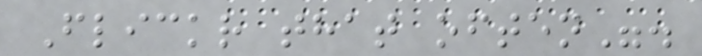Flickr that often".
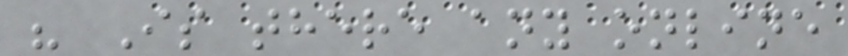" Is there any online
